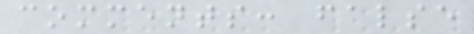comments: false
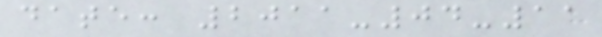date: 2011-04-11
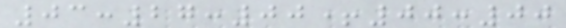03:27:00+00:00
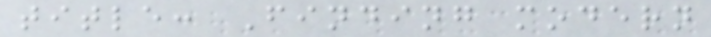title: Finding modern
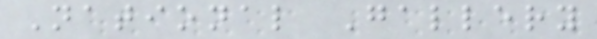National Gallery
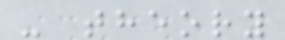- theory
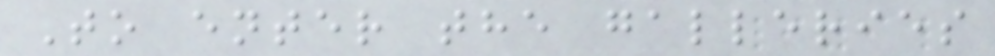To enter the galleries
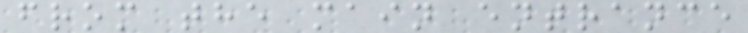from the main entrance
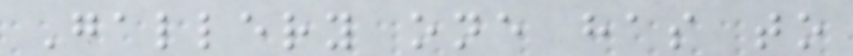Gallery one has to
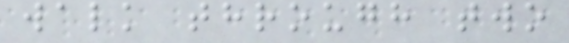walk through two
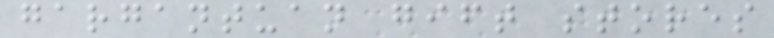gargantuan gift stores
